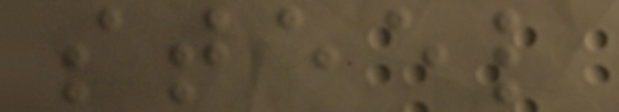steel
